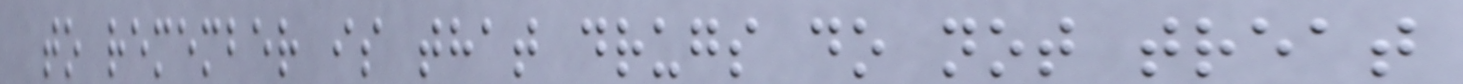to remember is that drugs do not treat
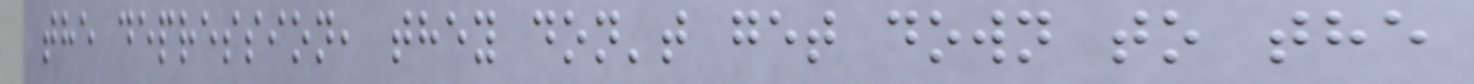the depression, they don't get down to the
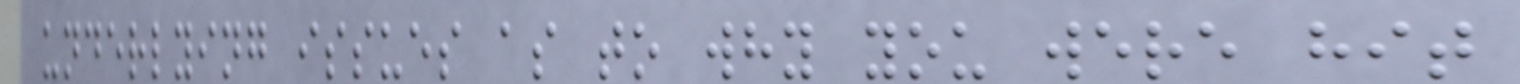underlying issues as to why you were hit
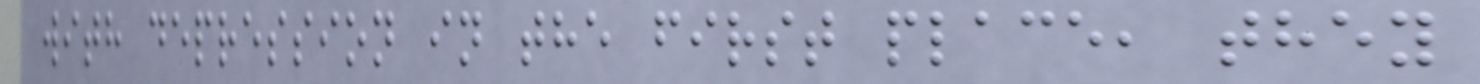with depression in the first place, they
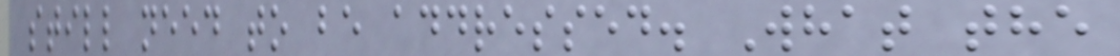still need to be addressed. What the
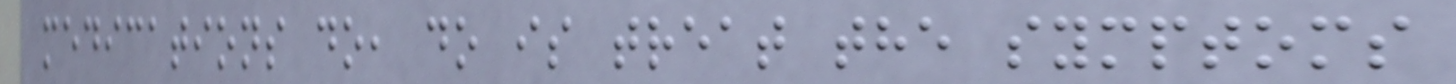medications do, do is treat the symptoms
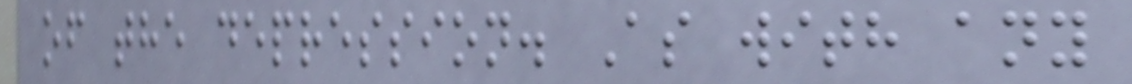of the depression. As with any
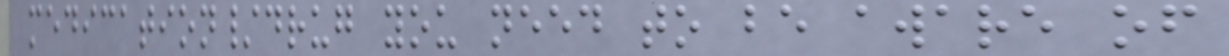medication/drug you need to be aware of
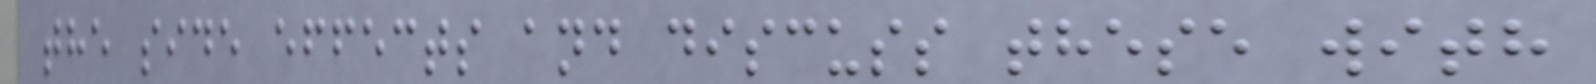the side effects and discuss these with
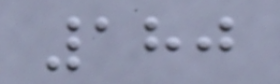180
